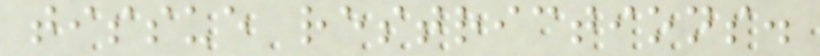tissue restrictions.
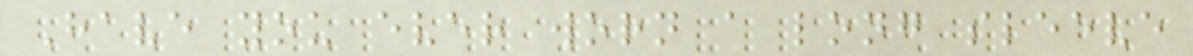Have you ever worn a long sleeve
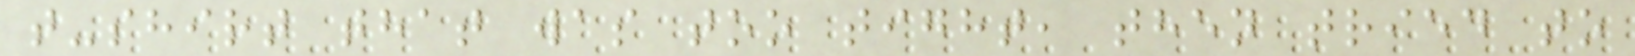t-shirt that was too tight, then tried to
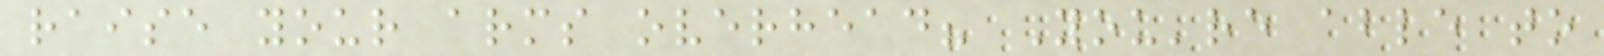raise your arms overhead? You're able to
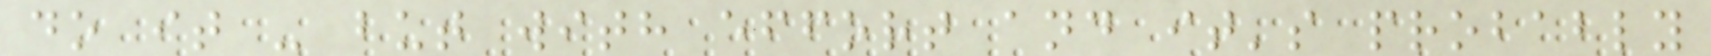do it - but with effort and it's probably
